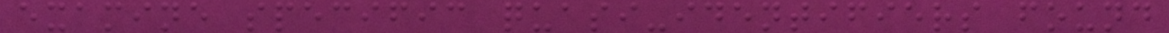examine specific quasi-identifiers found
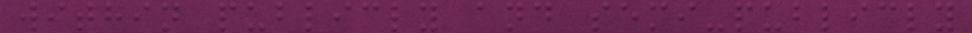within publicly and semi-publicly
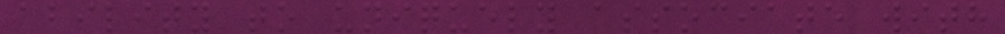ability to uniquely associate with
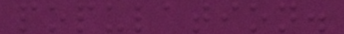population.
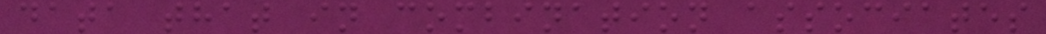data that in combination associates
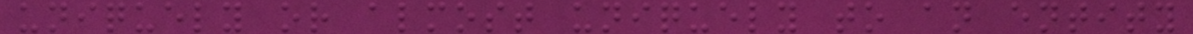uniquely or almost uniquely to an entity
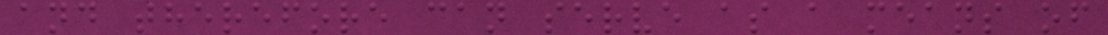and therefore can serve as a means of
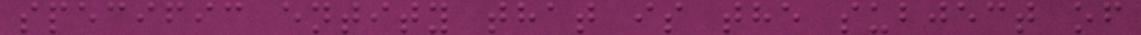specific entity that is the subject of
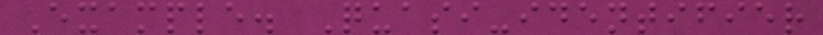Example. Quasi-identifier
